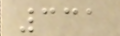331
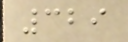329
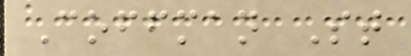Coffman St
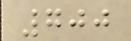700
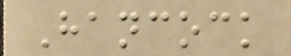Hancock
